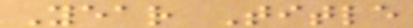Year Title
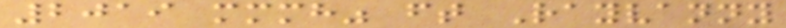2019 mmmh" ft Rayvanny
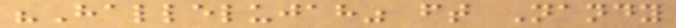"Hallelujah" ft Nandy
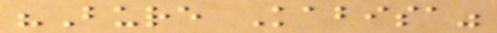"Bure Kabisa"
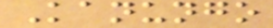Kanungo
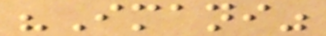"Imani"
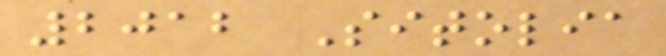2012 Sitolia
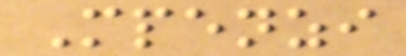Mpenzi
